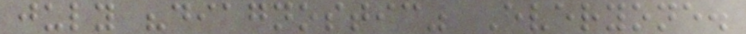july "diagnostic" Everyone.
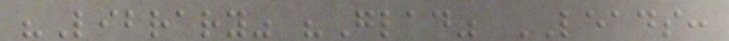"Library" "Glad" LEADS:
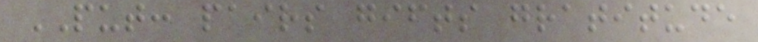PUT: pairs gifts gratitude
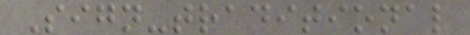Sign-traditional
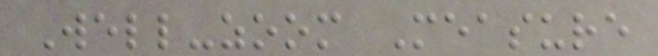Well-zoom Measure
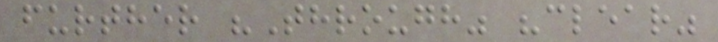further "Through" "clear"
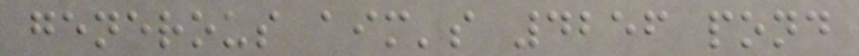generous aim's 4256 pond
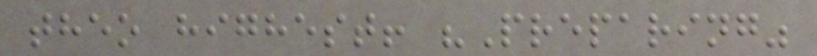theo highest! "Preparing"
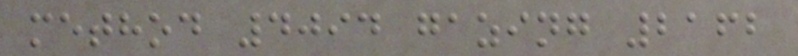method 4094 gazing 2162
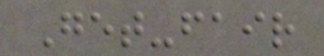Get-fair
